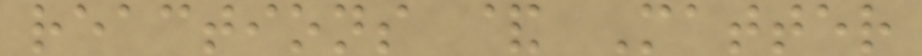reactions & Matter
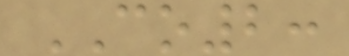CO2:
